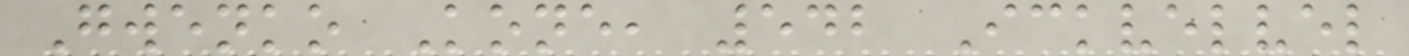Gwenko Kone, 542 Ickvelvel
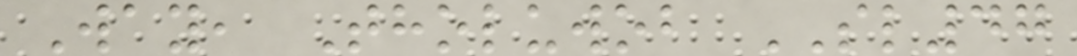Way, Tholuwob SL47
